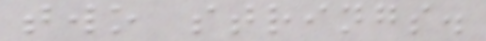two strings.
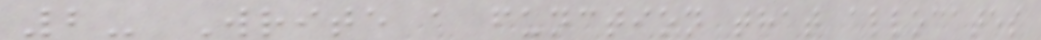2- Write a function that allocates
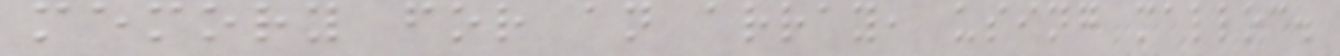memory for an array, using malloc.
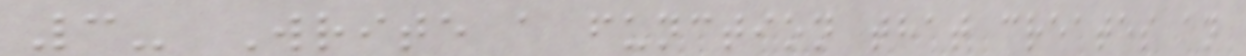3- Write a function that creates an
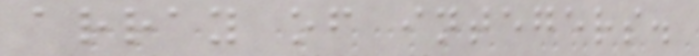array of integers.
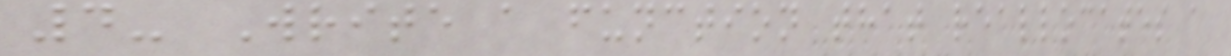4- Write a function that reallocates a
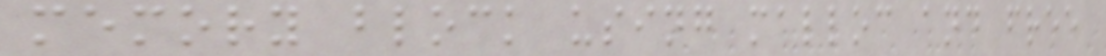memory block using malloc and free
